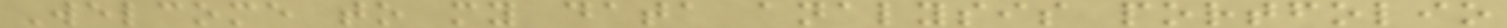Welcome to my data analysis portfolio
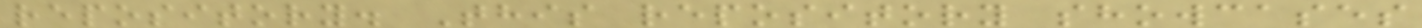repository. This repository showcases
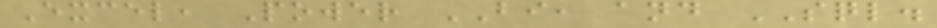Excel, Power BI, and SQL.
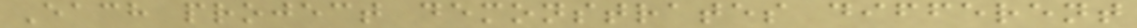Each project demonstrates different
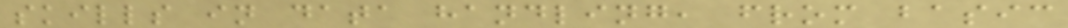skills in data handling, from basic
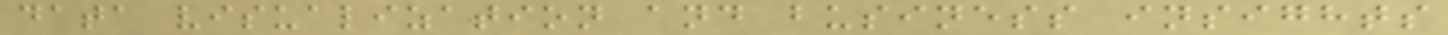data visualization and business insights
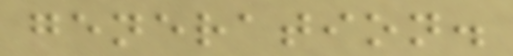generation.
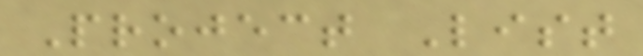Project List
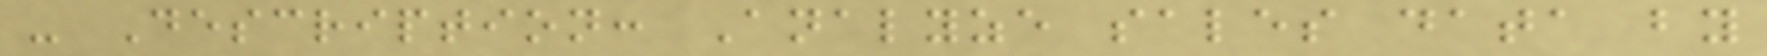- Description: Analyze sales data by
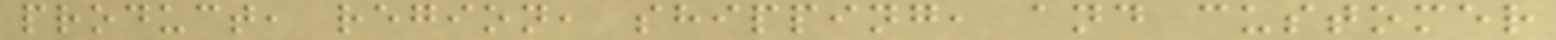product, region, shipping, and customer
